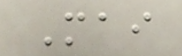Mai
